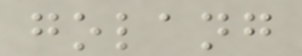golang
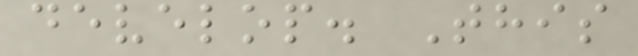develop. This
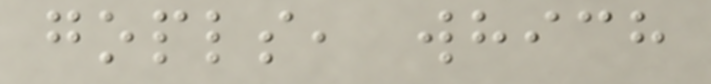gopls, which
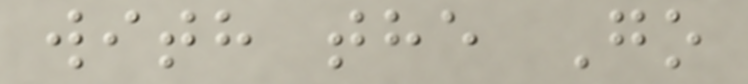with the Go
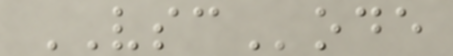VSCode
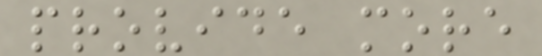provide more
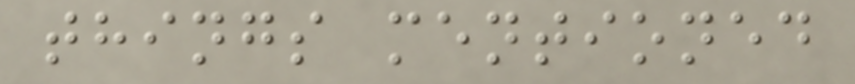things mentioned
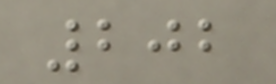202
